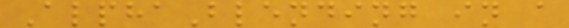AlphaBlending in a
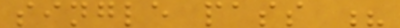single pass ?
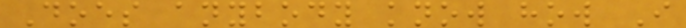Does anybody know how I
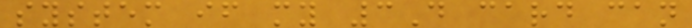system if my 3D card can
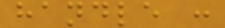handle :
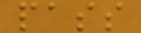pass
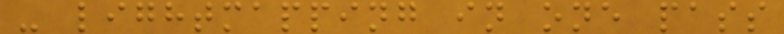- lightmapping in one pass
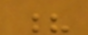?
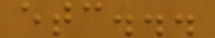etc...
